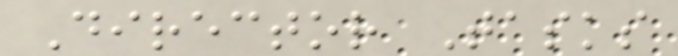Director Tasks
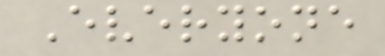Everyone
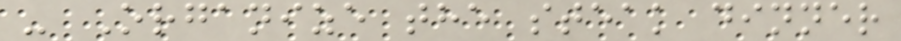- Organize the steak dinner
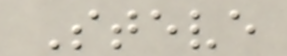Steve
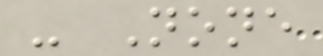- None
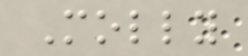Molly
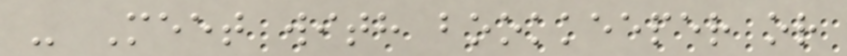- Meet with bookkeeper or
